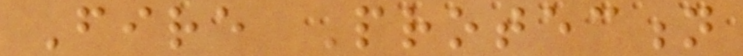Fire Protection
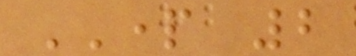PART 2
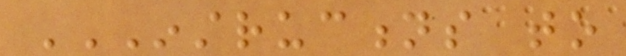INSTRUCTIONS TO
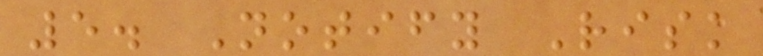5. Notify Risk
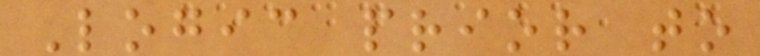Logic prior to
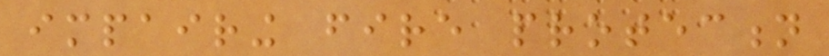impairing fire protection
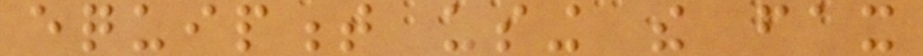equipment using the fax
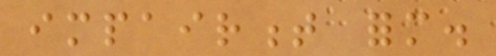impairment form.
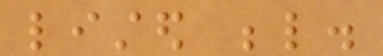listed below.
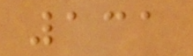131
